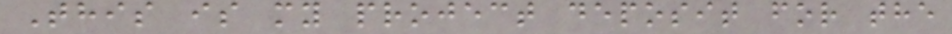This is my project deposit for the
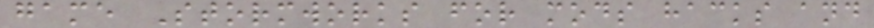game Stormworks for mods hacks and
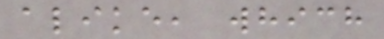alike, which
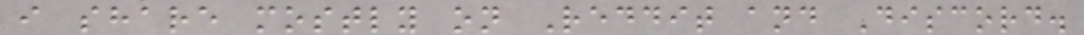i share mostly on Reddit and Discord.
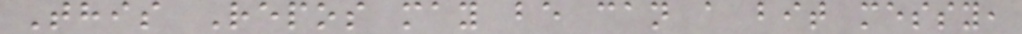This Repos may be can a bit messy,
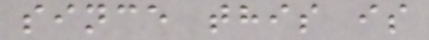since this is
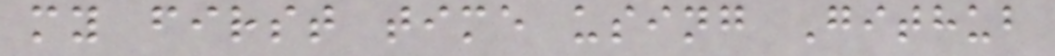my first time using Github
